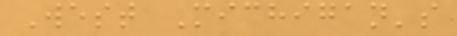West Michigan's
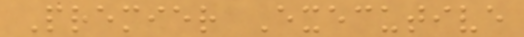Premier Executive
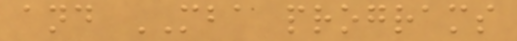and MBA programs
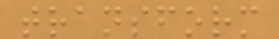transform
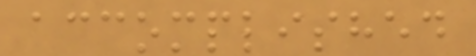accomplished
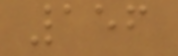156
